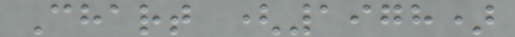Chart (1978)
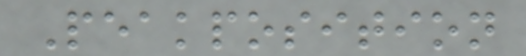Peakposition
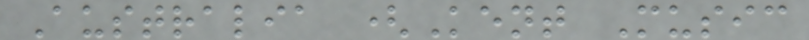Australia (Kent Music
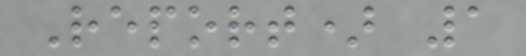Report) 1
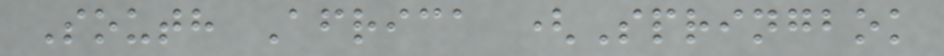South Africa (Springbok
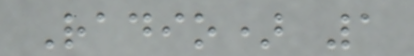Radio) 1
